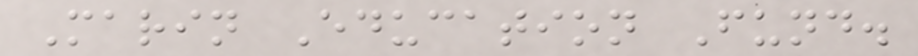Marin Education Fund.
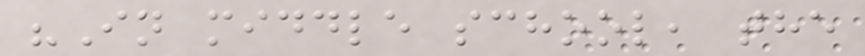"In middle school, the
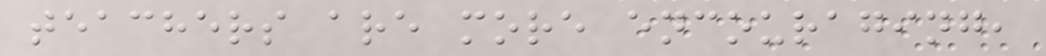teachers are more encouraging,
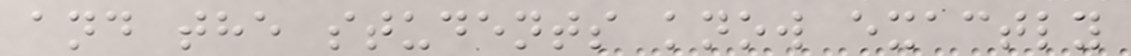and the students know exactly
